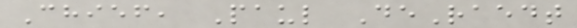Chief, Paul DeRaedt
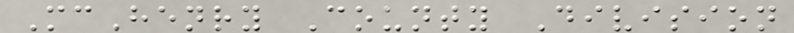McHenry County Division
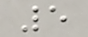5
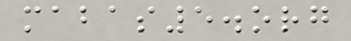mabas5.org
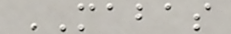MABAS
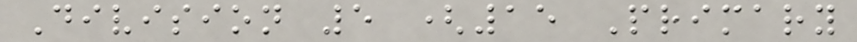Division 5 (15 Primary
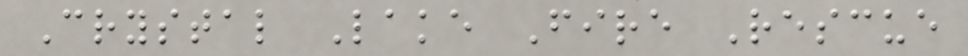Crystal Lake Fire Rescue
